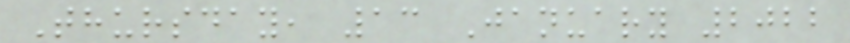Thursday, 13 January 2022
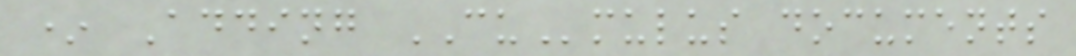* Adding CUmulus documents
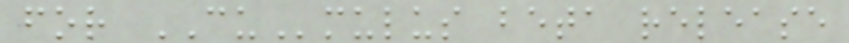for CUmulus beta release
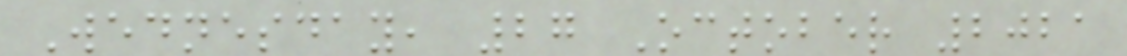Wednesday, 27 October 2021
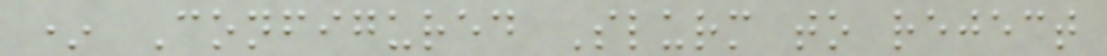* Configured Slurm to reject
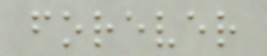forever
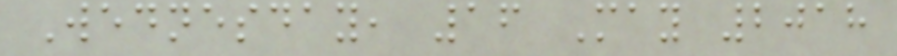Wednesday, 16 May 2018
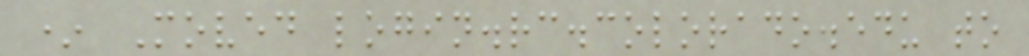* Moved login.rc.colorado.edu to
